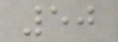50
